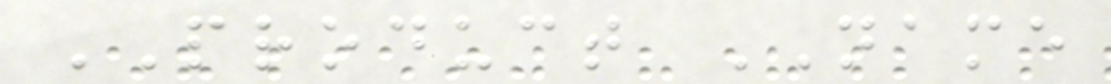PRODUCT NAME
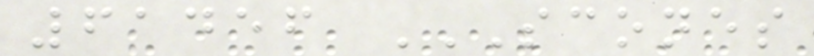61456 SCONES
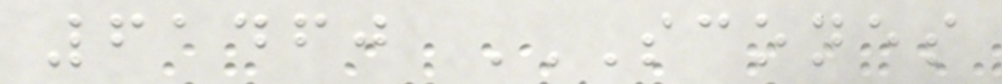61460 SCONES
